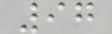97
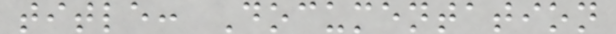title: Documentation
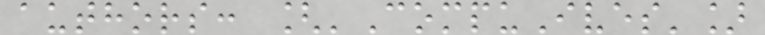authors: ['CompuIves']
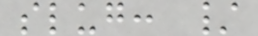slug: /
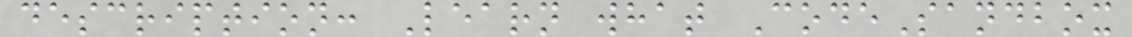description: Learn what CodeSandbox
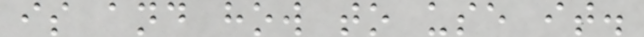is and how to use it.
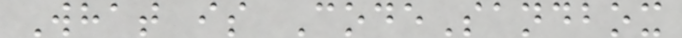What is CodeSandbox
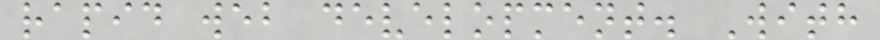rapid web development. With
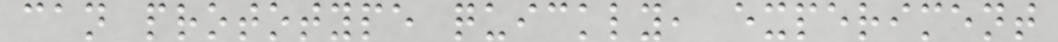can prototype quickly, experiment
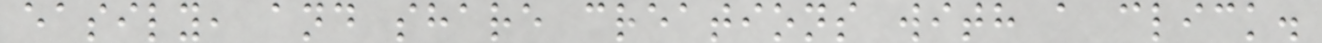easily, and share creations with a click.
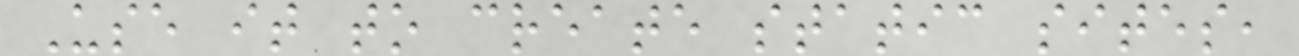Use it to create static sites,
